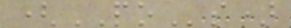(POs)
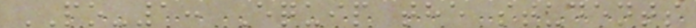PO-1: Equip the students
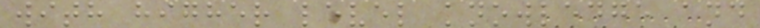with higher level knowledge and
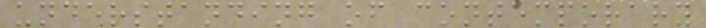understanding of contemporary
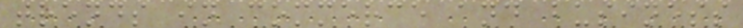trends in commerce and business
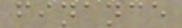finance
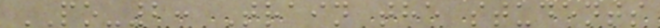PO-2: Train the students
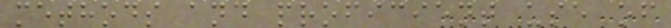methods and proficient use of
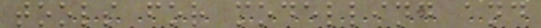tools for modelling and
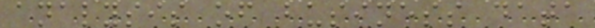analysis of business data
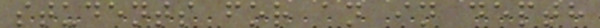students for an in depth
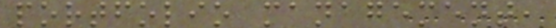portfolio management,
